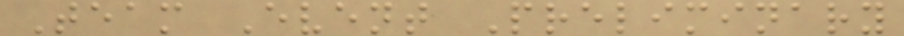Team Event Preliminary
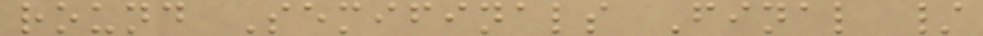round Semifinals Final /
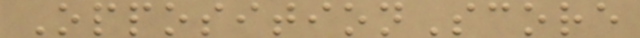OppositionScore
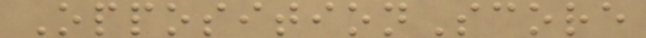OppositionScore
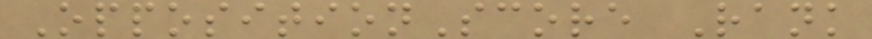OppositionScore Rank
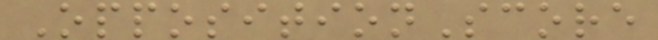OppositionScore
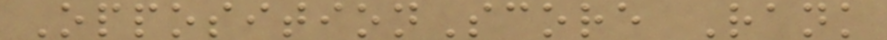OppositionScore Rank
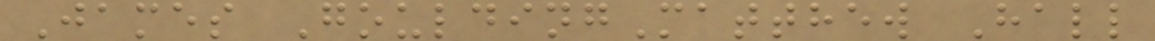James GouldingMatthew Hall
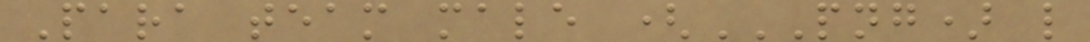Para team male (PNG) L
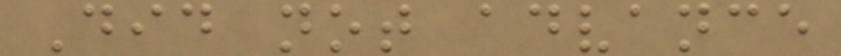Did not advance
